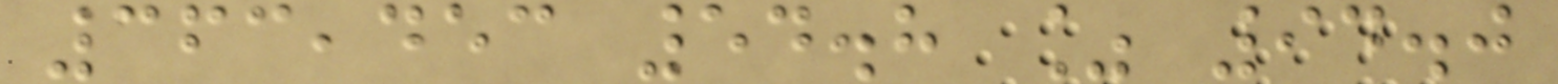363,453 54.8 % 94.0
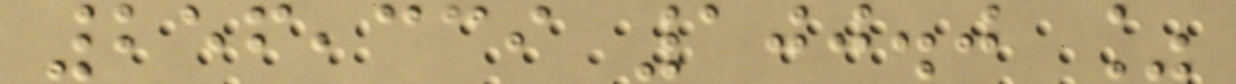256,339 100.0 %
